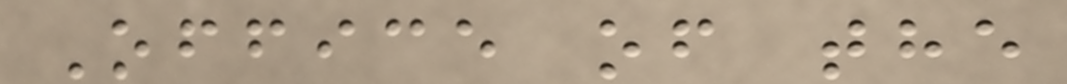Office of the
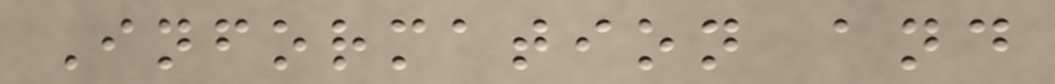Information and
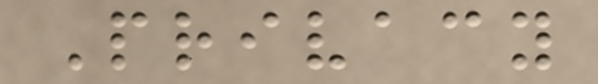Privacy
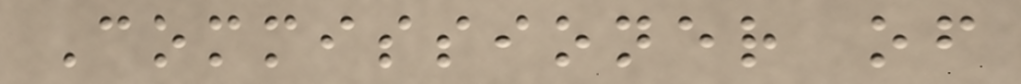Commissioner of
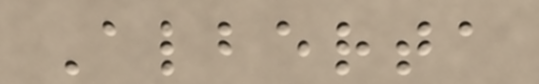Alberta
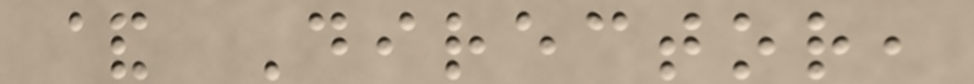& Director,
